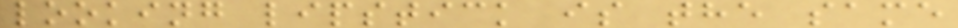looking lipstick is the same
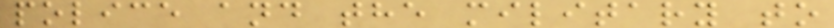police and the military to
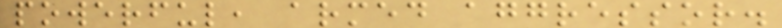powerful, armed aggressor.
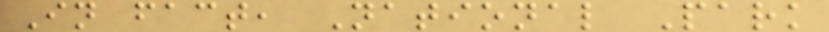In fact, National Park
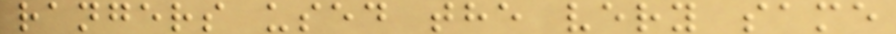rangers used the very same
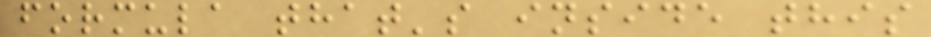formula that's inside this
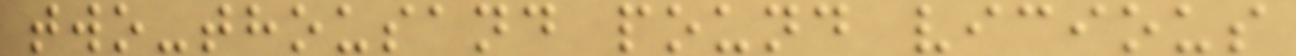two-thousand pound vicious
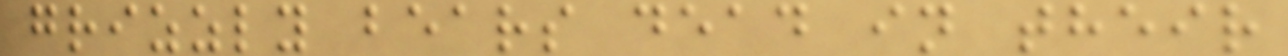grizzly bears dead in their
